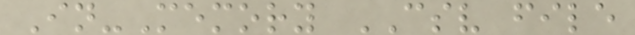In-Memory CSV file
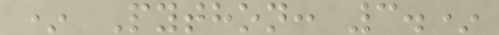* Python: 3.*
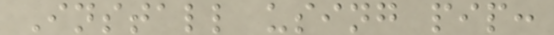Install using pip:
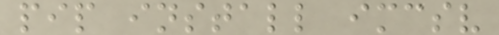pip install imcsv
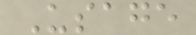Usage
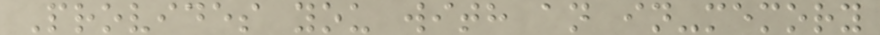Provides you with an in-memory
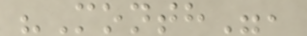"Month",
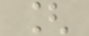[
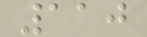110
